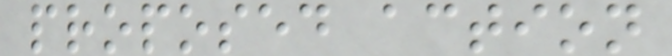proposed action
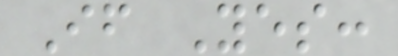If Yes:
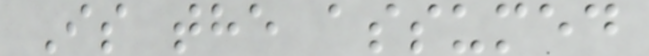Is the assumed
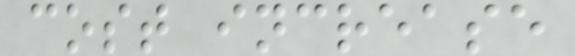cost increase
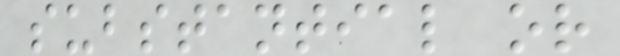substantial or
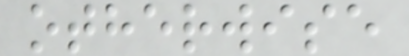otherwise
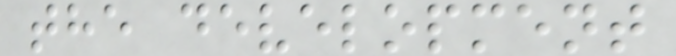the development
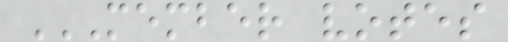MEMBER VOTES
